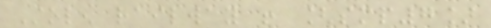Stolen railway ! [smp7]
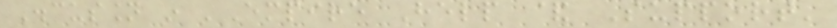Discussion in 'Empire Help & Support'
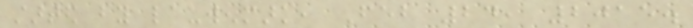started by lauwenmark, Feb 24, 2015.
